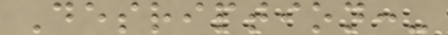Desription:-
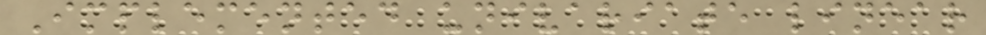Implemented univariate linear
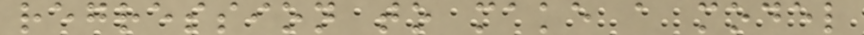regression to make a model
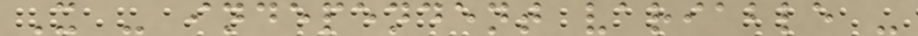X - independent variable -
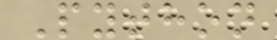Python
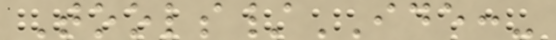Tools/IDE:-
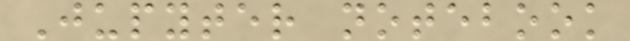Jupyter notebook
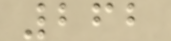262
